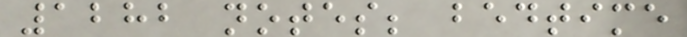1282 notes; bedtime
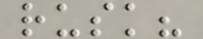rusk?
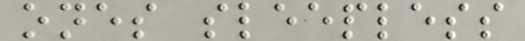ones sleepless
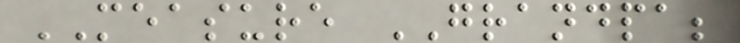MEASURE GRANDPA;
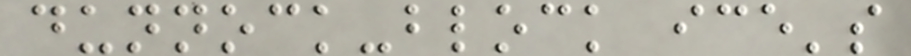dunnock-block ice's
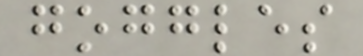goggles
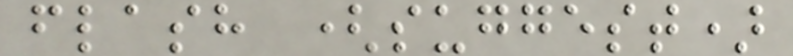flash (suggest)
